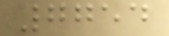7754
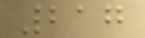217
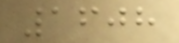1608
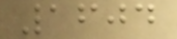1604
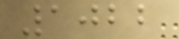1022
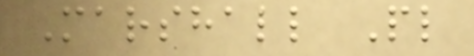Marshall Pl
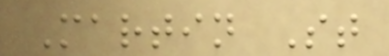Martin St
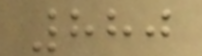880
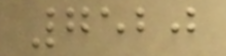7520
